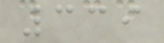339
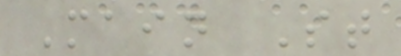Main St
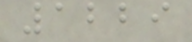1229
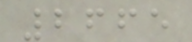2665
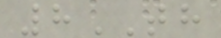8TH
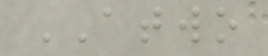ATWO
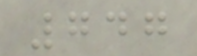747
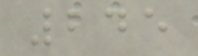245
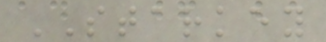STARKEY
